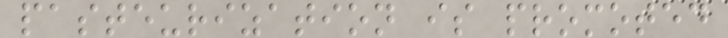pasteurization is promoted
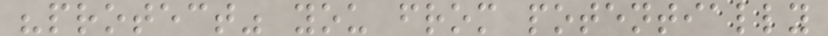"protect" you from potentially
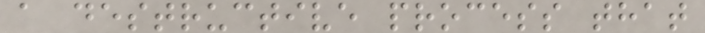a destructive process that
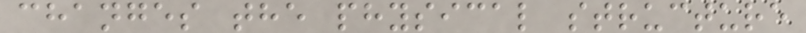changes the physical structure
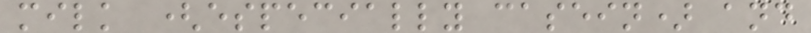milk (especially casein) and
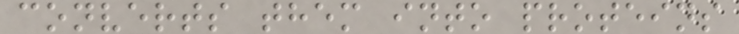converts them into proteins
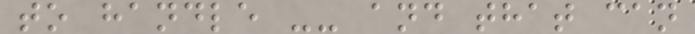to handle -- and that can
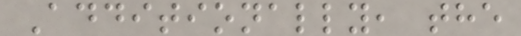Additionally, the
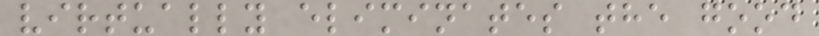virtually eliminates the good
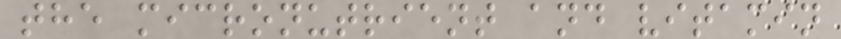the micronutrient and vitamin
